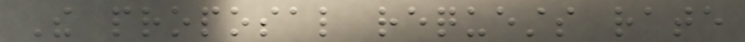The proposal requests rate
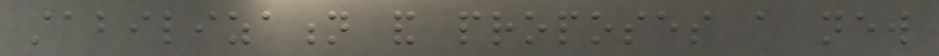stabilization and proposes a new
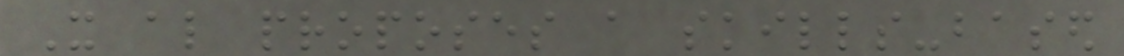It also proposes a skills-based
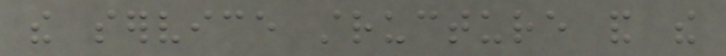the service structure and the
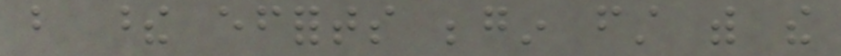but these efforts begin first with the
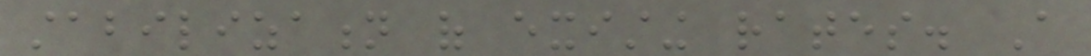stabilization of existing rates. A
